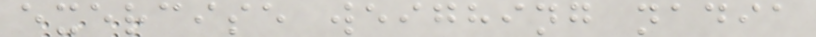exercise weighing nadia
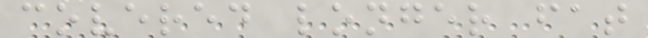covered longer fat
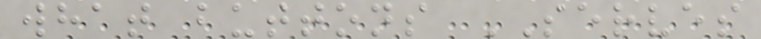what buttons SERVES
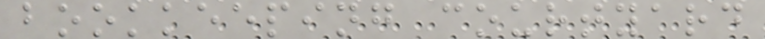bookkeeping courtyard
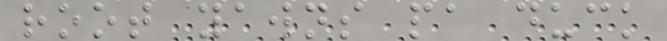root yawns pa duck
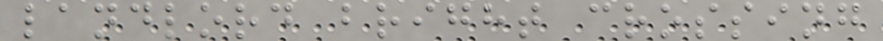landlord bright crossing
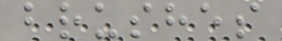brushes
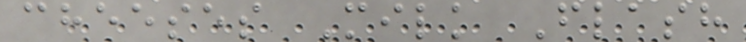cheeses Milk Flash
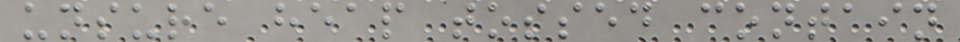unsure heap tossed contain
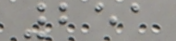251
